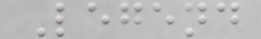Legend
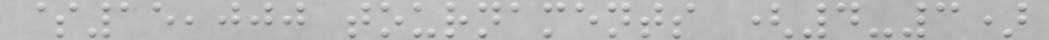$15,000 tournaments (4-3)
